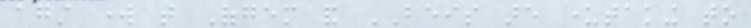against work that Ofgem and BEIS are undertaking to
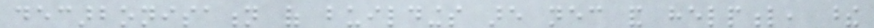decarbonisation of buildings are necessary and helpful, these
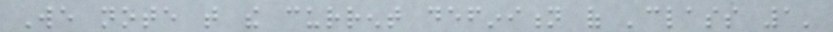We note that the current definition of 'class 1'
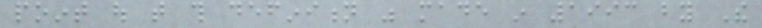point out that this definition was made in 1993 by The
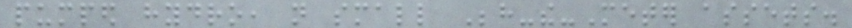pumped hydro, not small Behind-the-Meter assets.
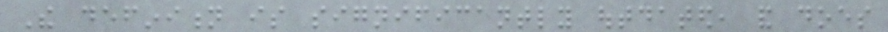The definition is significantly outdated, and does
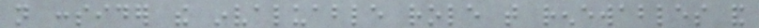not consider the invaluable role that renewables and
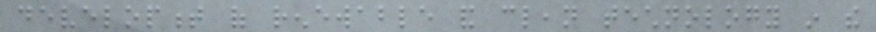development of renewable and clean technology in the
